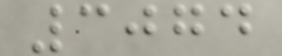3074
